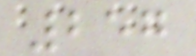257
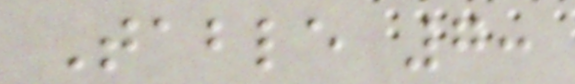Table 7:
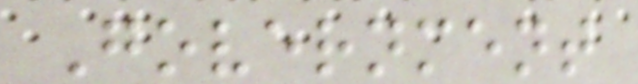Government
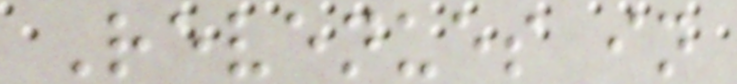Revenues in
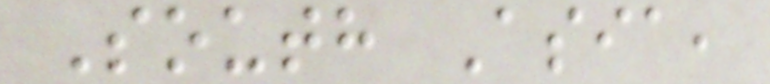South Asia,
